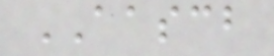AASCB
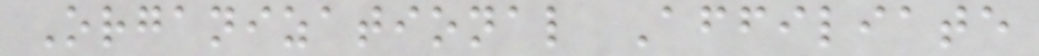Organizational Affiliate
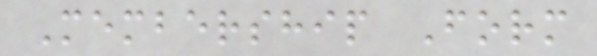Membership Form
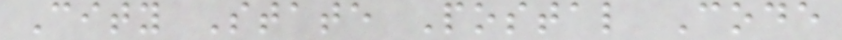City State Postal Code
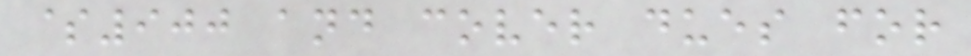$900 and cover dues for
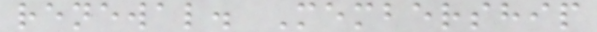renewal. Membership
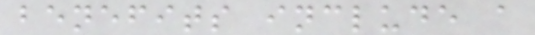benefits include a
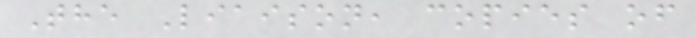The Liaison, copies of
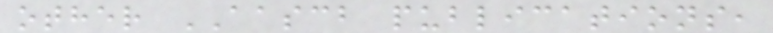other AASCB publications,
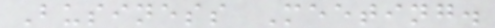Business Meeting.
